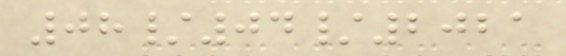08/04/2021
